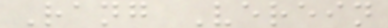Rang Verein
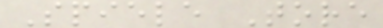Spiele Tore
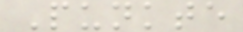Punkte
